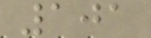101
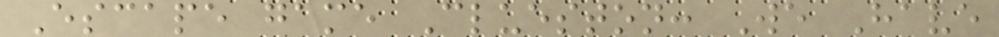Escape game Clueston: We Have
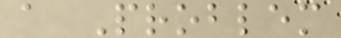a Problem
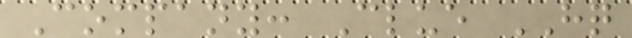Company: Clue HQ
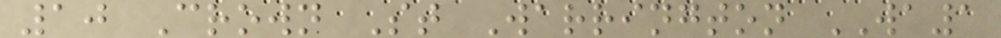10 Crown St Warrington WA1
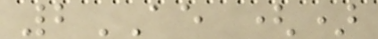2AE ()
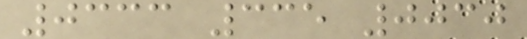0333 335 0030
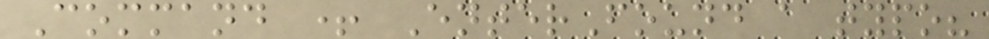Command + EnterFound a typo?
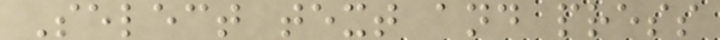Select text and press
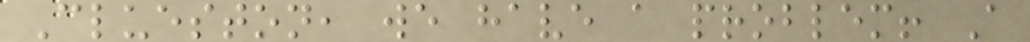Clueston, we have a problem! A
